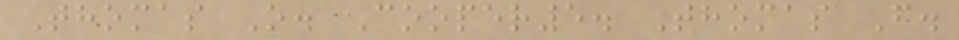Thomas O. Cooper5. Thomas F.
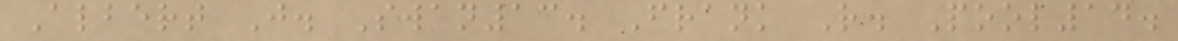Albert J. Swan13. Frank R. Pool14.
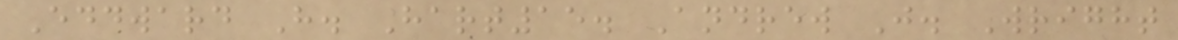Eddward H. Hart15. Andrew J. Wright
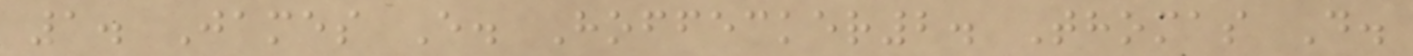1. James E. Hoffecker2. Thomas D.
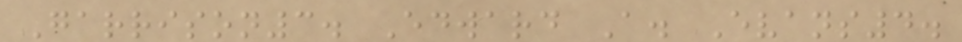Garrison3. Edward A. Evans4.
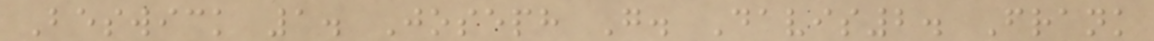Beswick 1. Joseph G. Davis2. Frank
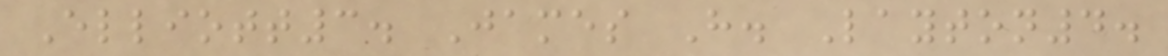Elliott3. James H. Layton4.
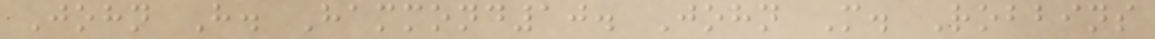John H. Hammond10. John M. Robbins
